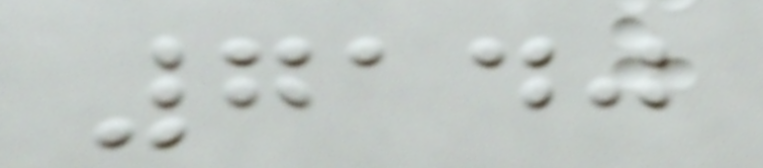7140
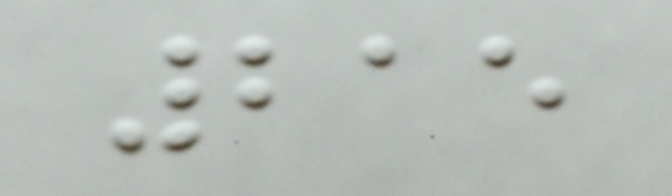215
